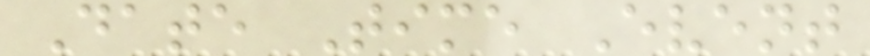Date Time Event
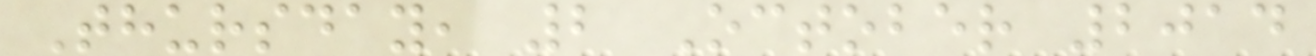Thursday, 2 October 2014
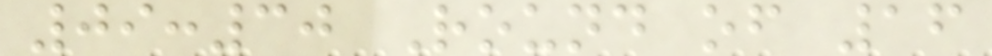09:30 Round of 16
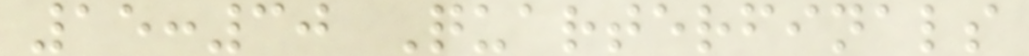15:30 Quarterfinals
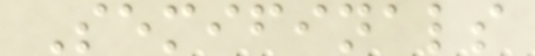Semifinals
